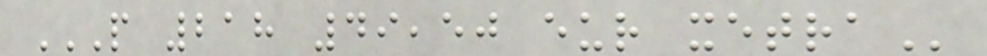P 218 49,50 EUR XETRA
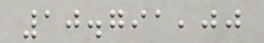10.791,00
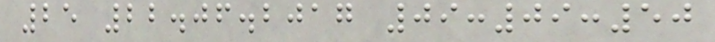25 22.06.2017 09:09:50
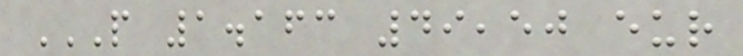P 1.163 49,50 EUR
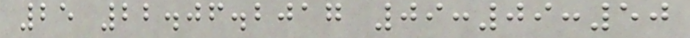25 22.06.2017 09:09:50
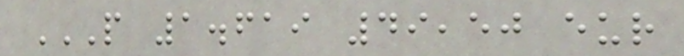P 1.619 49,50 EUR
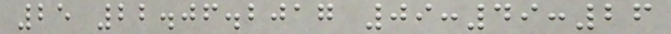25 22.06.2017 09:49:26
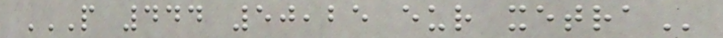P 444 50,25 EUR XETRA
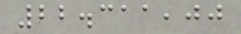22.311,00
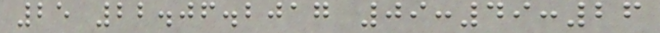25 22.06.2017 09:49:26
